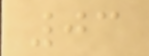03
